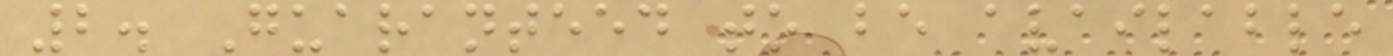2. Guaranteed to be available
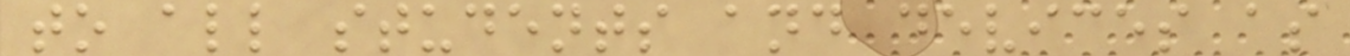to all students and devices as
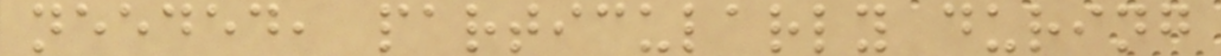needed, particularly during
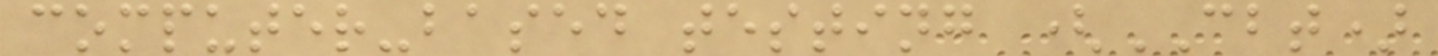computer-based testing (CBT)
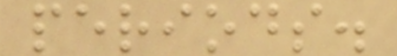periods.
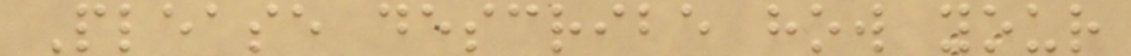Please describe how your
